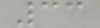33
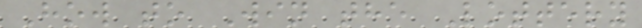How to Win the Lottery
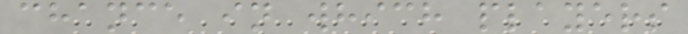chance in which players
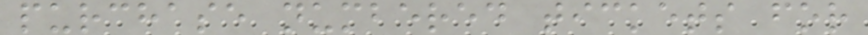purchase numbered tickets for
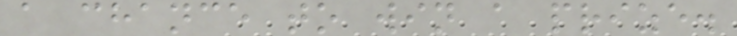a chance to win a prize.
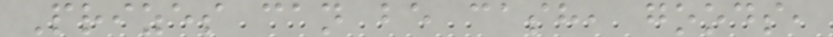Prizes can be cash, goods,
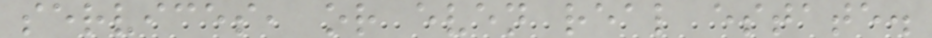services, or even real estate.
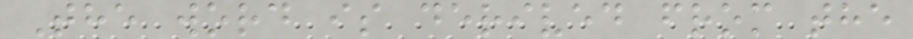The word is derived from the
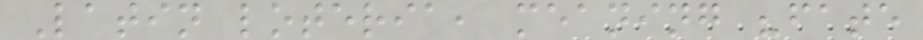Latin loteria, meaning "fate
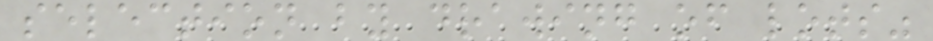selection by drawing of lots"
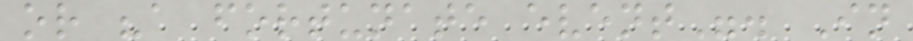or "a fortunate event". In
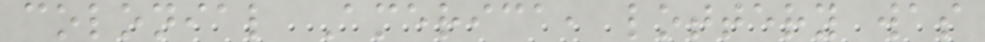colonial America, lottery was
